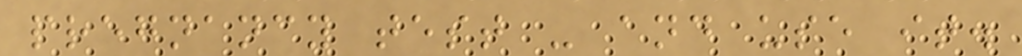pregnancy test - and use it.
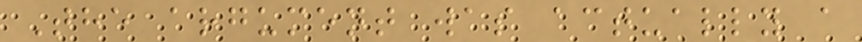The argument was actually a
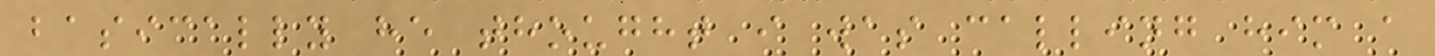basically he thought i was calling him a
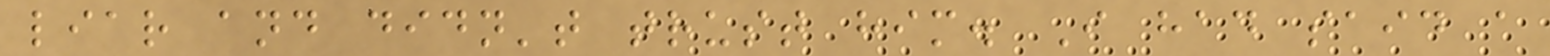liar and didn't trust him. I had said a
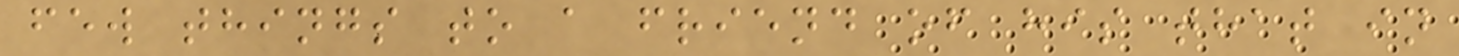few things to a friend of his that in
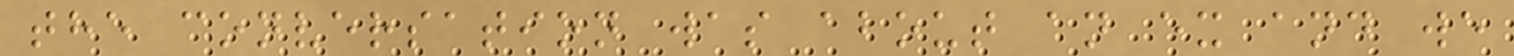the conversation was about an ex and we
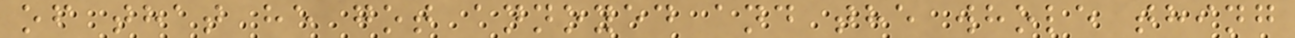of that he got annoyed and the whole thing
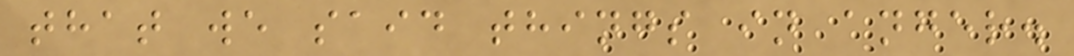that we said things in anger.
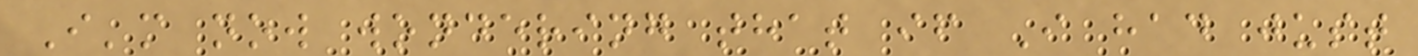I'm now wondering that if I had just
